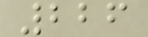226
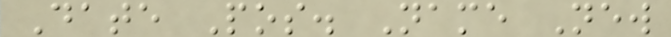Date Pos. Name New
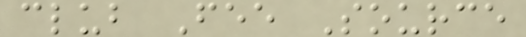club Fee Source
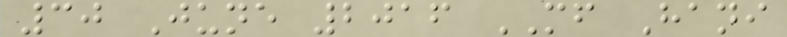30 June 2016 MF Hani
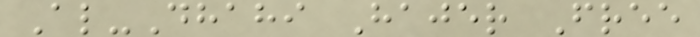Al-Dhahi Hajer Free
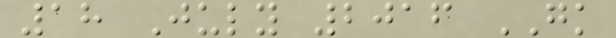18 July 2016 GK
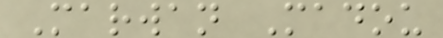Marwan Madou
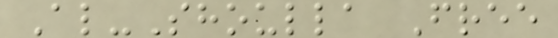Al-Shoulla Free
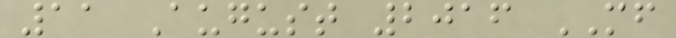11 August 2016 MF
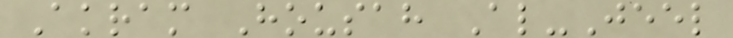Akram Housah Al-Jeel
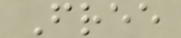Free
